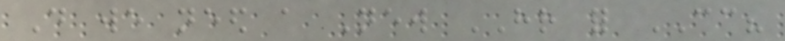Do we need a New HR for CC?
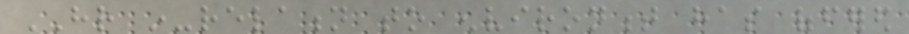HR in-relation to environment has offered
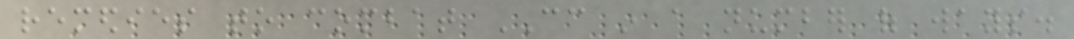remedies to combat CC in a number of ways.
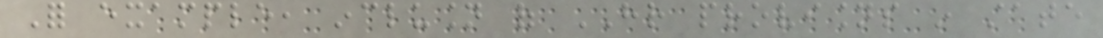For example, inclusion of HR provisions in state
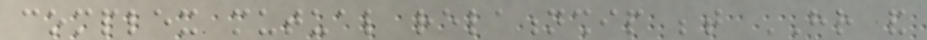complex mutual relationship between HR and
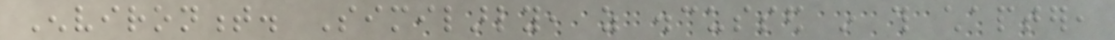Environment. Similarly, as discussed in this chapter,
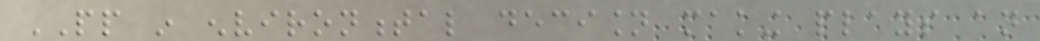PP in environmental decision making plays an
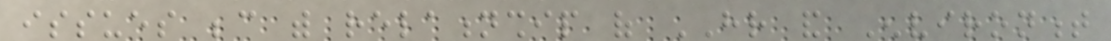issues because with relationship of HR and Environment
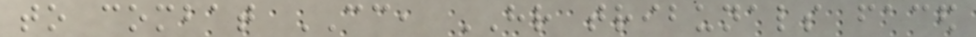to combat CC, HR tribunals faced
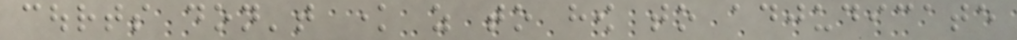courts don't know as to how to adjudicate
